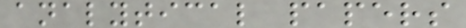analytical papers
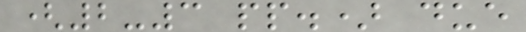(2-3 pp.) due
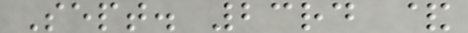Sept. 23rd &
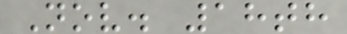Nov. 18th
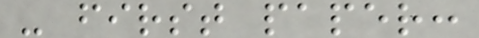- first paper:
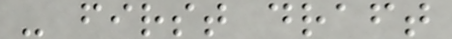- first draft
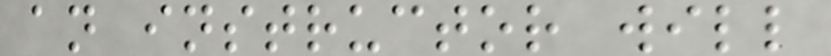an instructor will
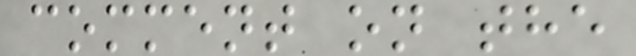comment on the
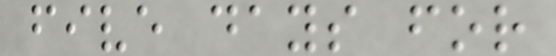five days for
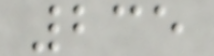235
